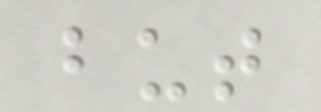but
